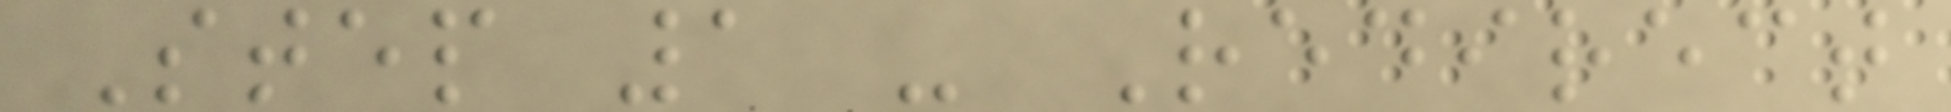Step 1 - Redirect
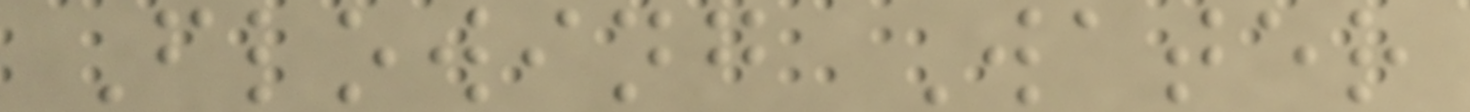Flowing Water
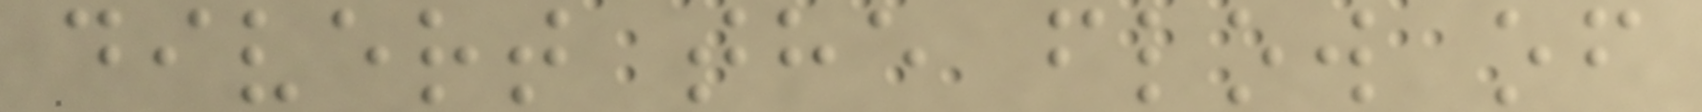divert the flow of
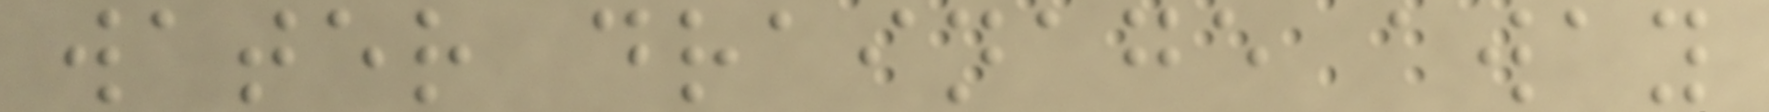water drainage away
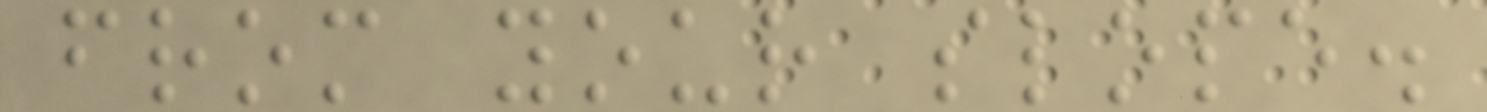from your slope.
